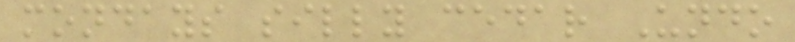mondays silly cedar Undo
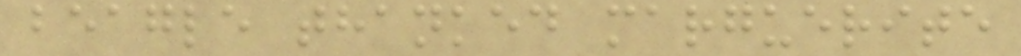beagle thanked marguerite
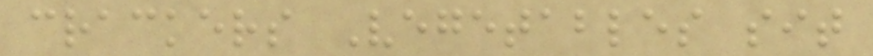crackers Vegetables sit
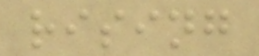rising
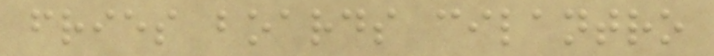fries boards cilantro
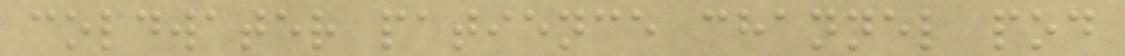coldwater patience channel pod
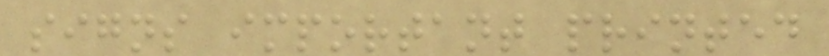signs important printed
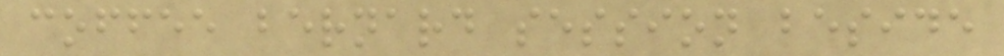coffee bernard session beside
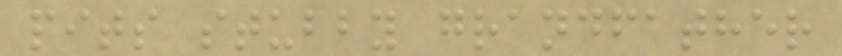pits stubby grandfather
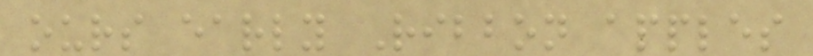ours early Ribbon apples
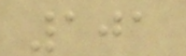101
